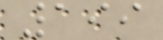199
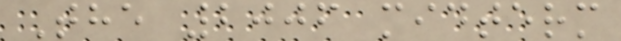The 2006 midterm
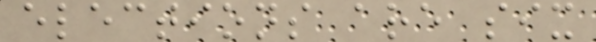elections are six
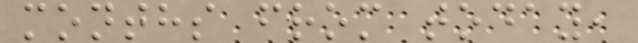months from today,
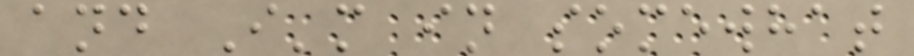and I'm in somewhat
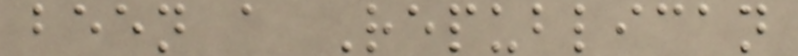been a Republican
